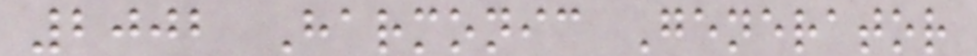2002 Harmonic Generator
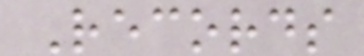Records
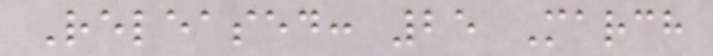Released: 25 March
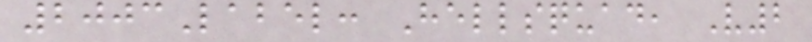2003Label: Hellsquad, V2
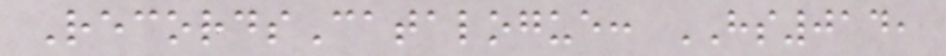RecordsCatalogue: HS014,
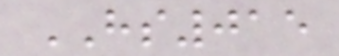HS015
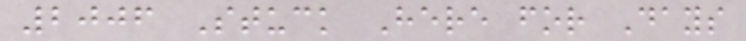2006 Stuck Here for Days
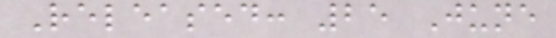Released: 25 June
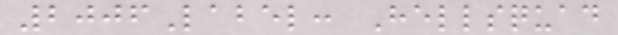2006Label: Hellsquad
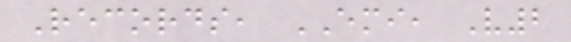Records, EMI, V2
